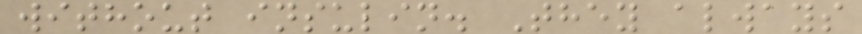without insulin. They always
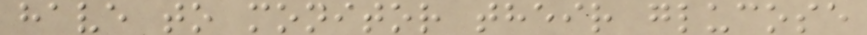have to monitor their glucose
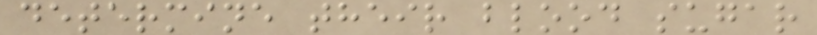determine their blood sugar
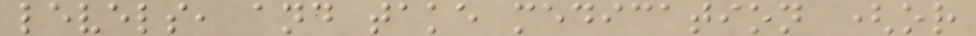levels, and take medication (or
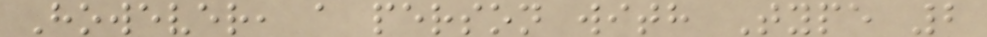However, a person with Type 2
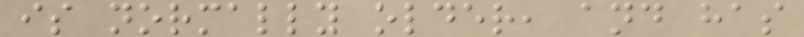is normally older, and has
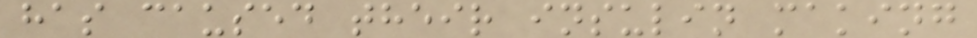has caused their insulin making
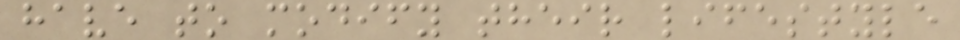have to modify their lifestyle
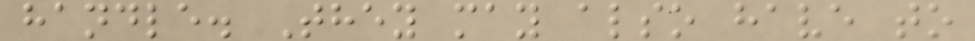handle. They may also have to
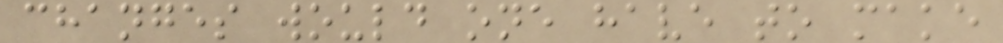changes would one have to make
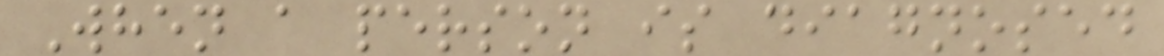When a person is diagnosed
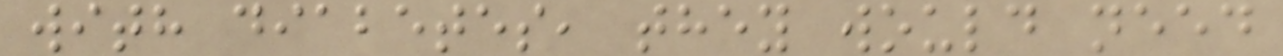with diabetes, they would need
